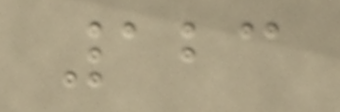123
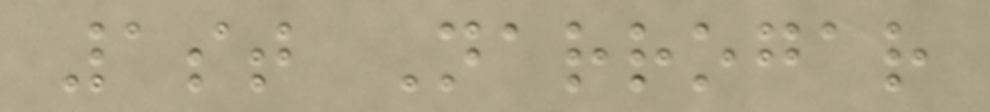1st Narrogar
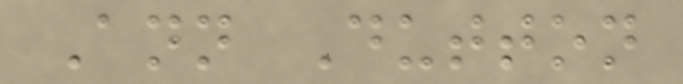Ann Dutton
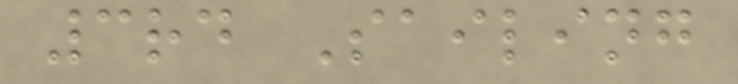3rd Sailing
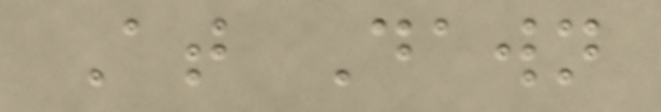At Dawn
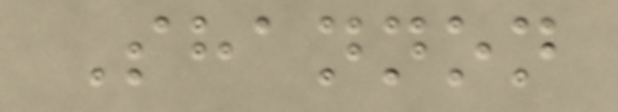Shannon
